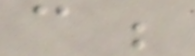can be
